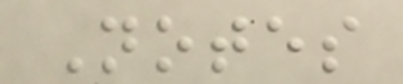Notes
